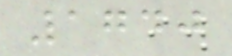1740
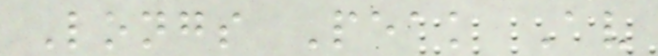Longs Peak Av
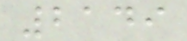2149
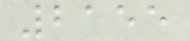2155
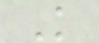K
